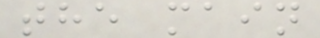the main
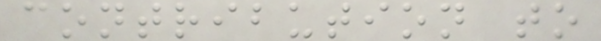contribution to
